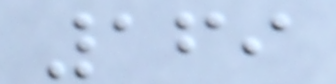169
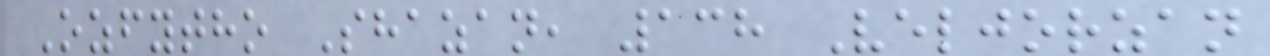Ozfytho Shazan, 138 Veljorzan
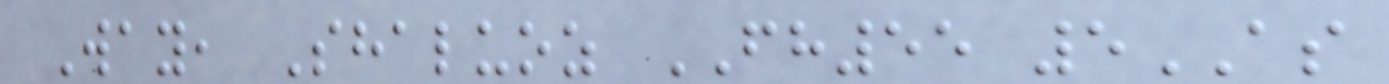Way, Shaluoz FH55 5AS
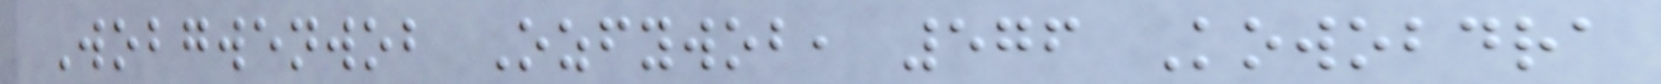Wobgwenwob Ozfywob, 576 Kowobdra
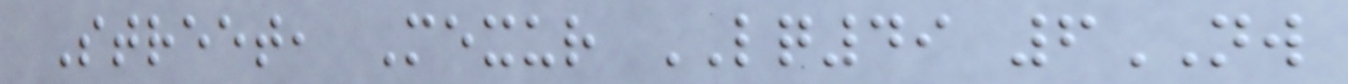Street, Mexur LQ49 6NW
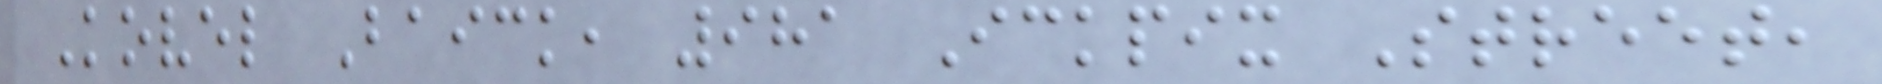Kovel Baick, 981 Ickpix Street,
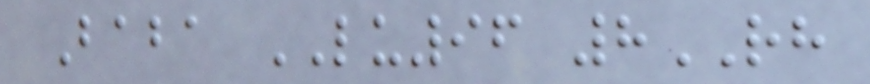Baba LU96 8RH
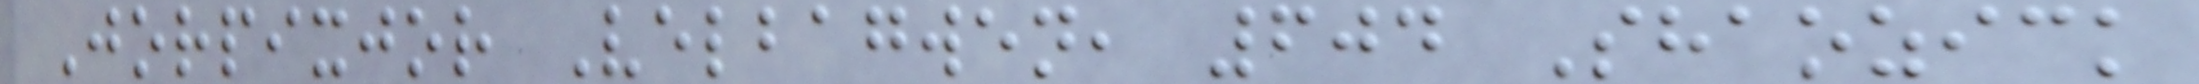Jorpixjor Velbagwen, 604 Shaozick
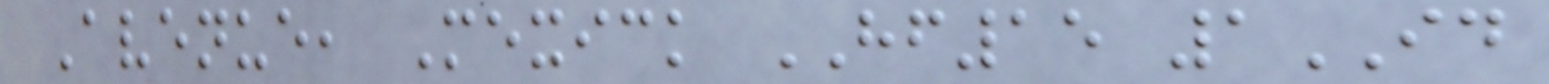Avenue, Mexick HF15 1ID
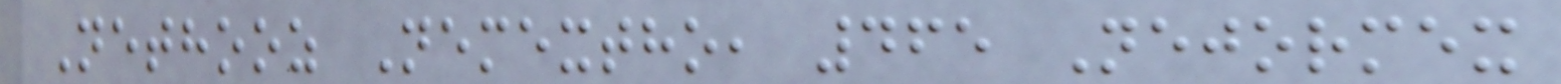Nethooz Nemextho, 465 Nejormex
